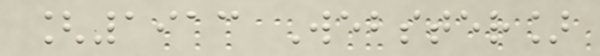[1913 Webster]
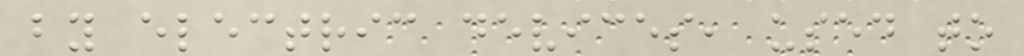by electric devices, used to
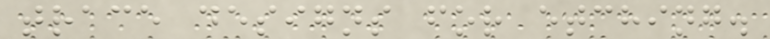trace designs for etching.
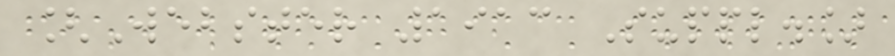[Webster 1913 Suppl.]
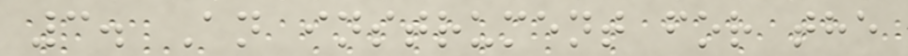3. An instrument for the
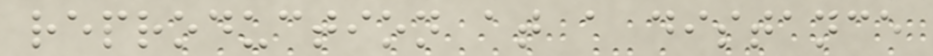reproduction at a distance
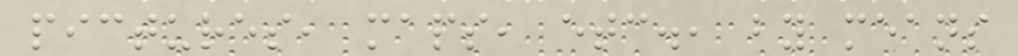pictures, maps, etc., by means
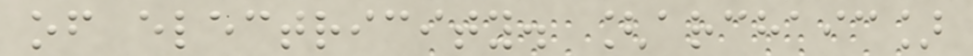of electricity. [archaic]
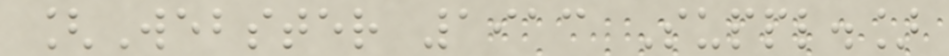[Webster 1913 Suppl.]
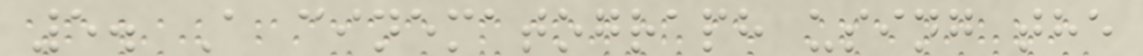5. A cinematograph using the
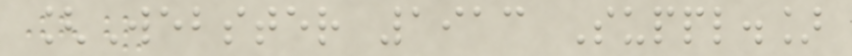[Webster 1913 Suppl.]
